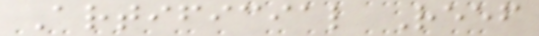Artificial Reef
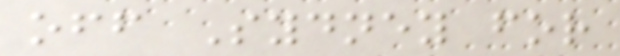off Sydney for
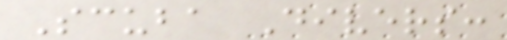Scuba Divers:
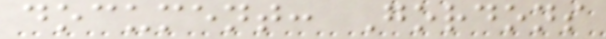document: Gordons
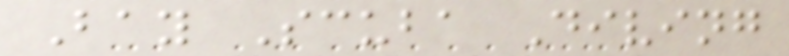Bay Scuba Diving
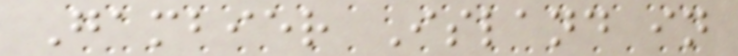Gambier Island in
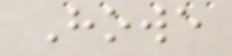Howe
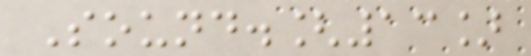Sound.[13]
